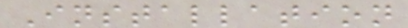Installation
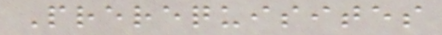Prerequisites
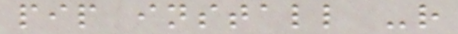pip install -r
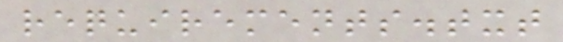requirements.txt
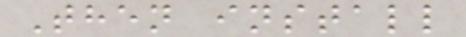Then install
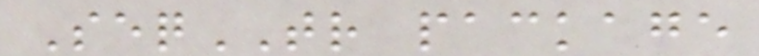SeqTR package
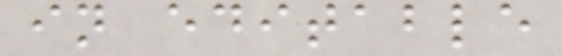in editable
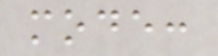mode:
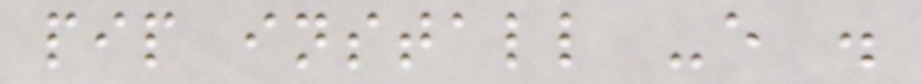pip install -e .
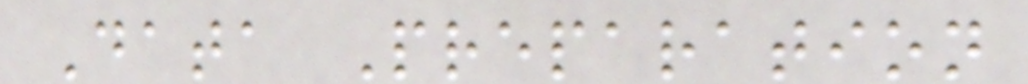Data Preparation
